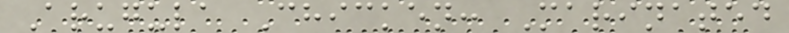Arugula Chicken: Marinated
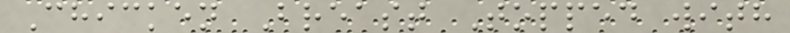Chicken Breast Topped with
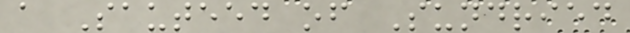a Sauteed of Sundried
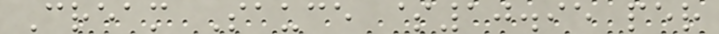Cream Sauce $10.95 per
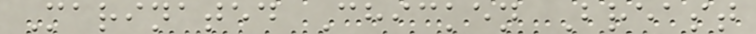Marinated Chicken Breast
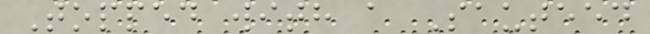Topped with a Sauteed
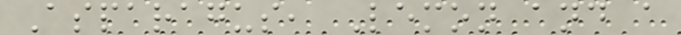Asparagus, Lemon and a
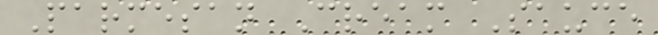Parmesan Cream Sauce
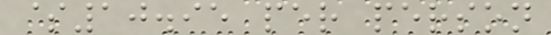$10.95 per person
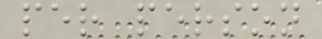per person
